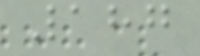187
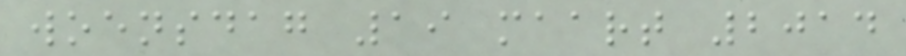woensdag 19 maart 2014
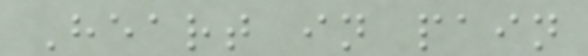Heart in pain
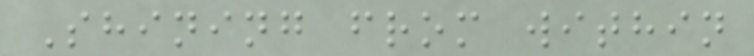Shining from within
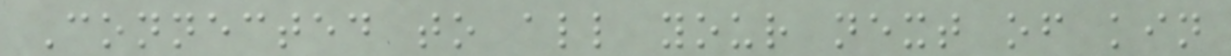Connected to all your next of kin
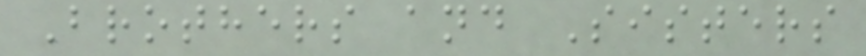Brothers and Sisters
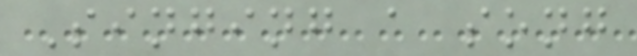Singing a song
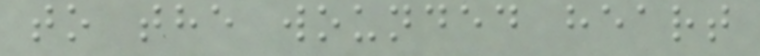to the wounded heart
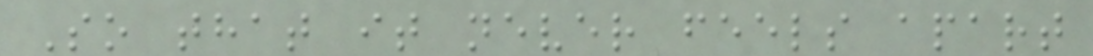So that it never feels apart
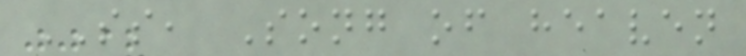SS, Song of heaven
